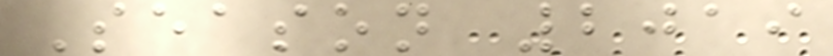Season 2019
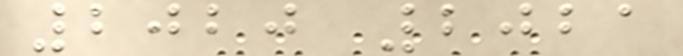2020 2021
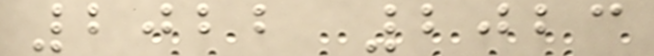2022 2023
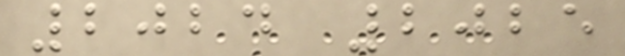2024 2025
